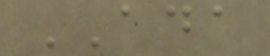ADA
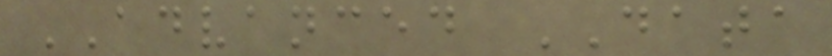ADVANCED DATA
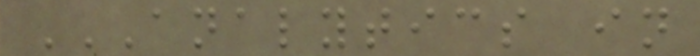ANALYTICS IN
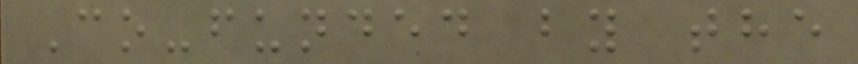Co-funded by the
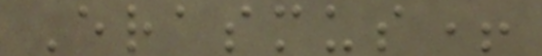Erasmus+
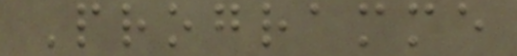Programme
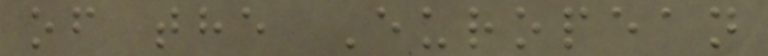of the European
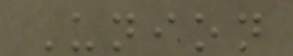Union
